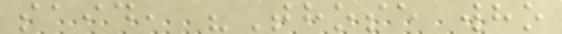said, "Those who
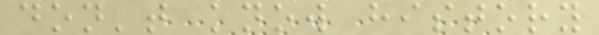don't know history
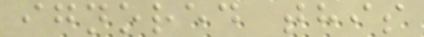ignored this
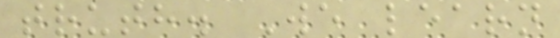truth. We learn
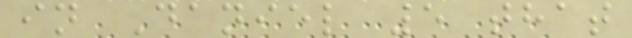in Daniel 5 that
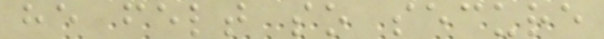he felt so secure
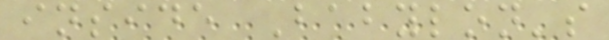inside Babylon's
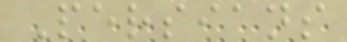Persians
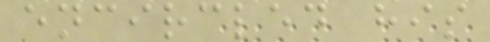encircled his
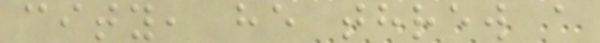city, he threw a
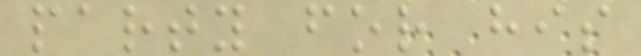party for his
